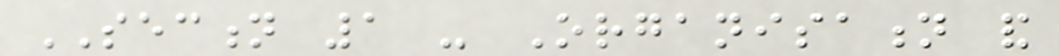SECTION 1 - Organisation and
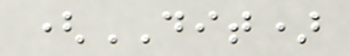(DIT)
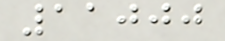11000
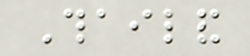Thailand
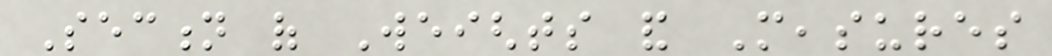Section of Weights and Measures
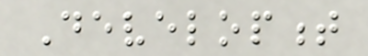Development
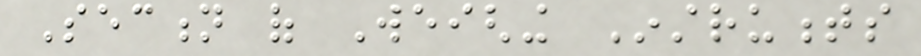Section of Weighing Instruments
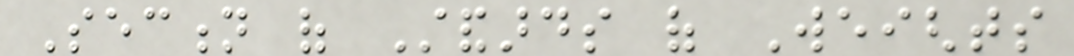Section of Standards of Weights
